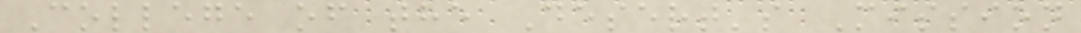College of the Desert's Mission
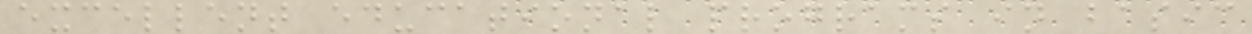excellent educational programs in basic
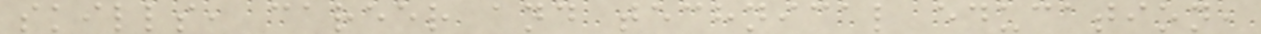skills, career and technical education,
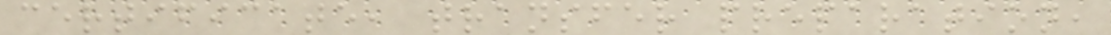certificate, transfer preparation,
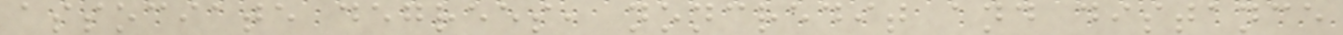associate degrees, noncredit and distance
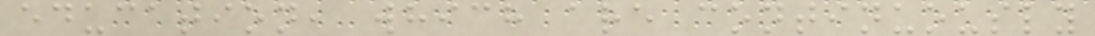education, which are continuously
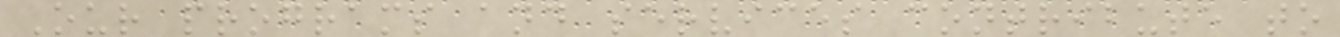Our programs and services contribute to
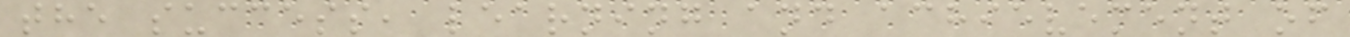the success, learning and achievement of
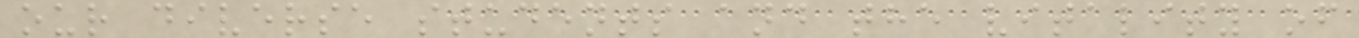our diverse students and the vitality of
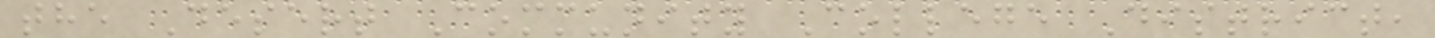the Desert Community College District,
